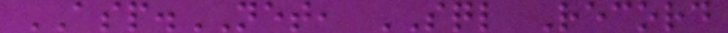ASP.NET, SQL Record
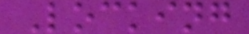Locking
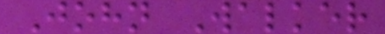John Walker
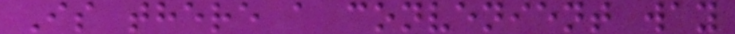Is there a convenient way
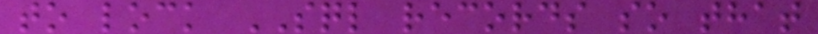to lock SQL records so that
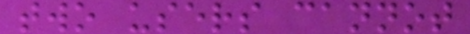two users cannot
